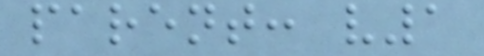parent: v1
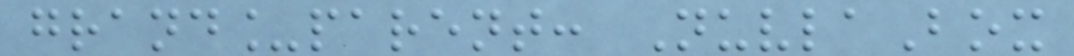grand_parent: NuvlaBox
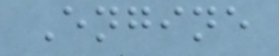Engine
